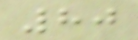80
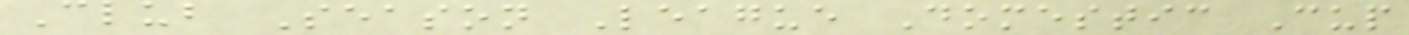Club Season League Domestic Cup
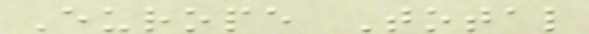Europe Total
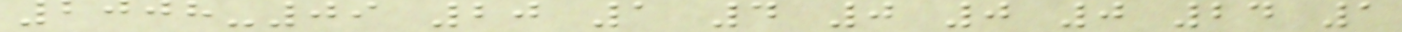2008-09 20 1 4 0 0 0 24 1
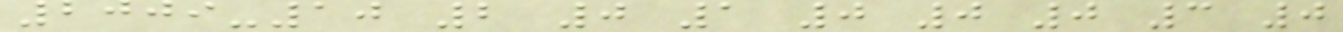2009-10 2 0 1 0 0 0 3 0
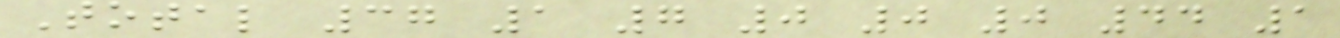Total 37 1 7 0 0 0 44 1
